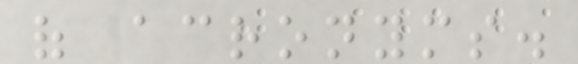of acronyms.
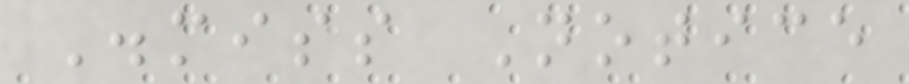Dismiss Notice
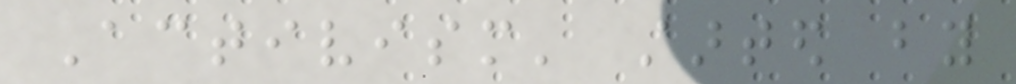Activism' started by
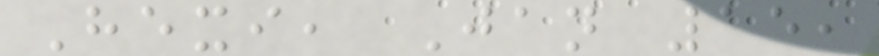Hexi, Jan 15,
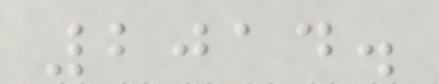2014.
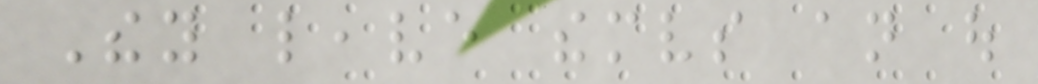They leave themselves an out
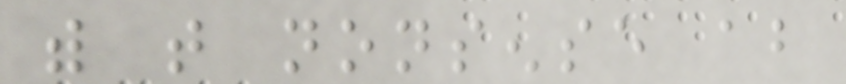with that nonsense about
